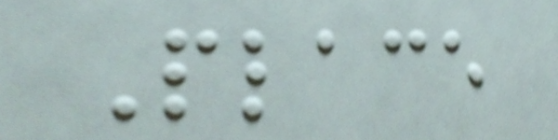Place
